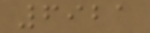6921
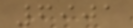6901
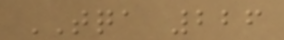TQA 226
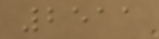2511
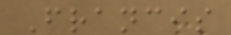Francis
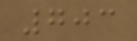703
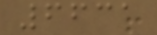6631
